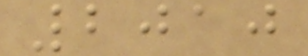2010
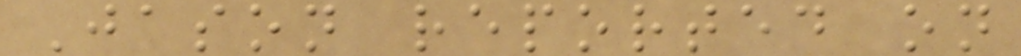Jason reported on
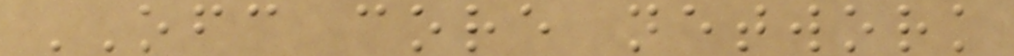OFC core network
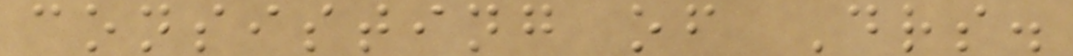consisting of Drs.
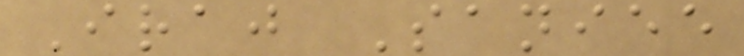Iraj Saniee
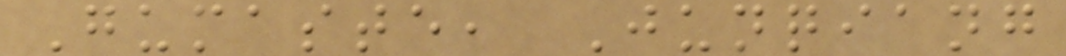Gumaste, Junqiang
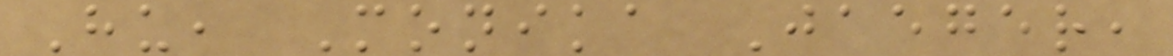Hu, Monika Jaeger,
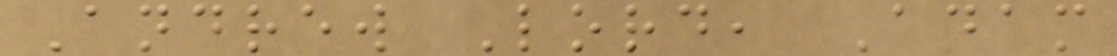Andrew Lord, Adam
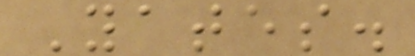Yates.
